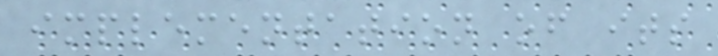implementation of its
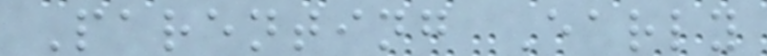Parenting Early
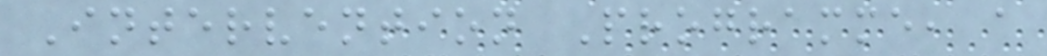Intervention Programme, a
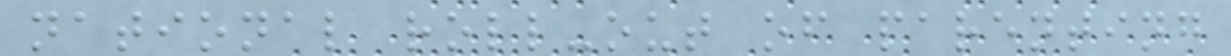national roll-out of parenting
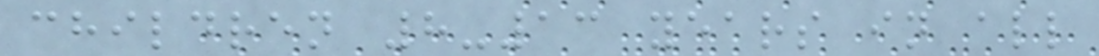children 8-13 years in all
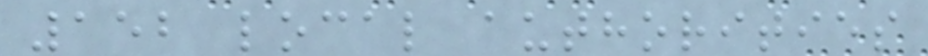152 local authorities
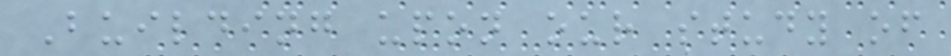Building upon our study of
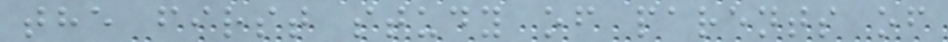the first study of parents of
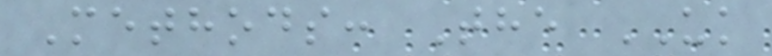Methods: The UK
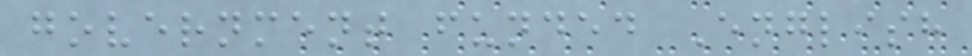government funded English
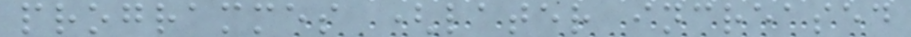programmes (later increased
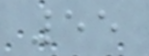55
